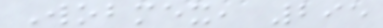Wobmex, 295
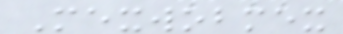Mexwobmex
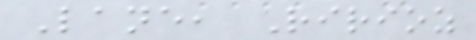Lane, Ririoz
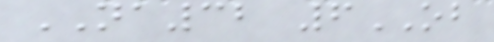NA32 6OB
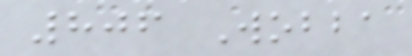806 Wobba
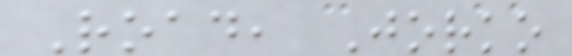Road, Jorko
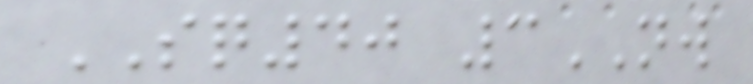SQ40 3NW
